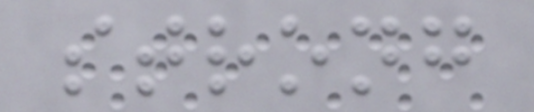strong
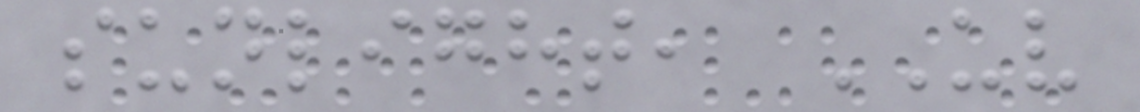sunlight, UV
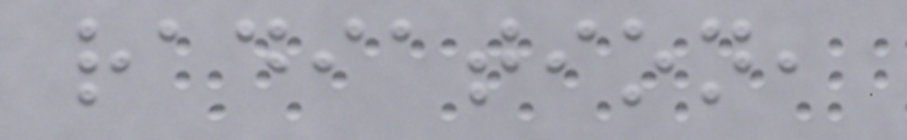radiation,
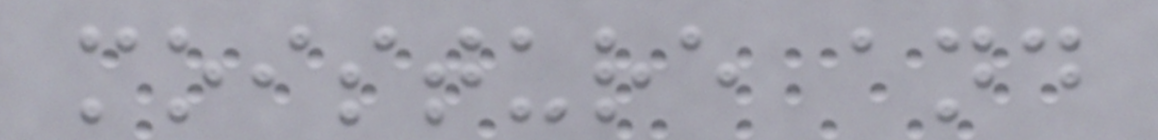moisture and
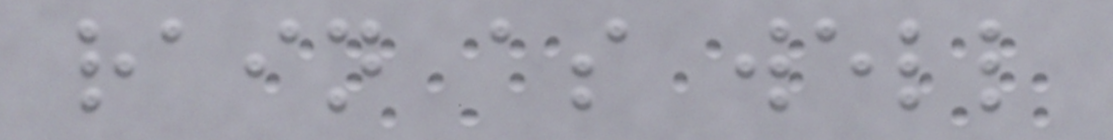rain as well
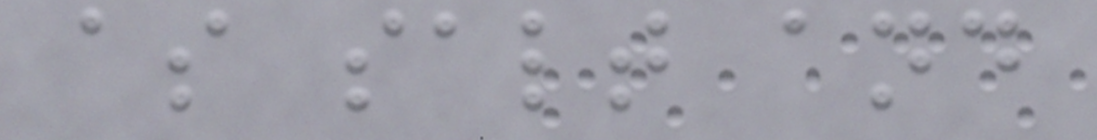as salt and
